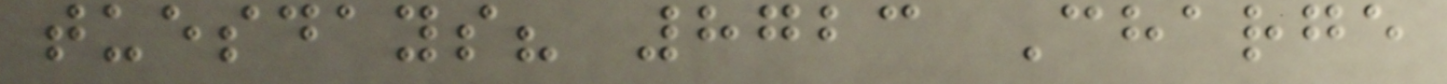tuesdays? 8723 Charge
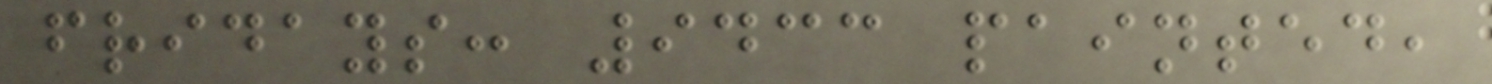fridays: 9433 painted,
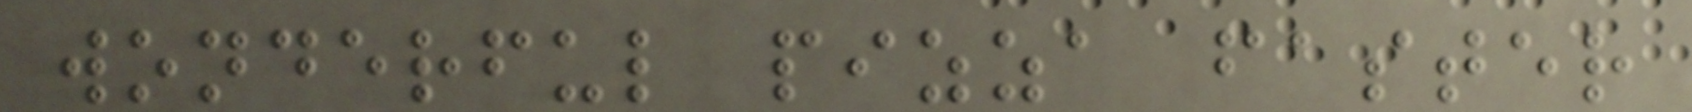wonderful pizza faster
